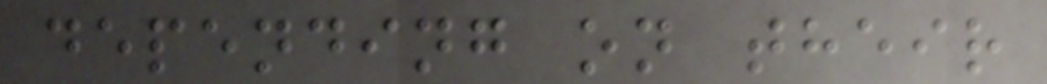depending on their
